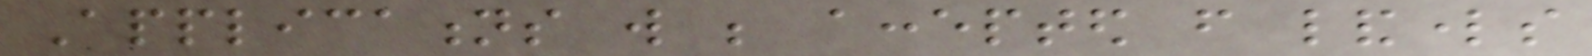Applications will be accepted from landlords
